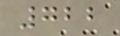722
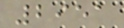2951
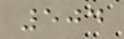504
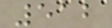512
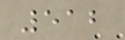512
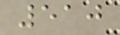510
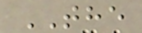THE
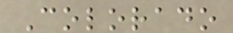Colorado
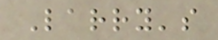Larry's
